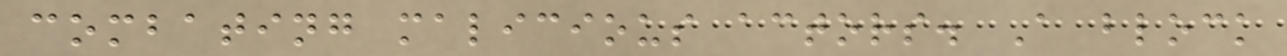combating malicious actors. A block
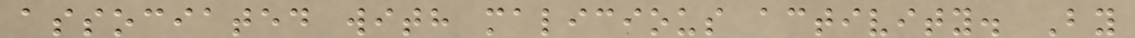associated with malicious activity. By
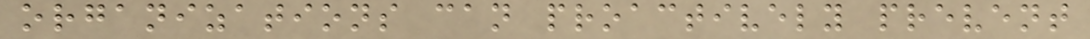organizations can proactively prevent
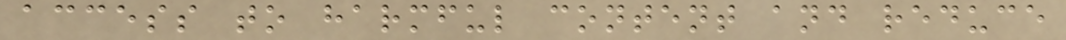access to harmful content and reduce
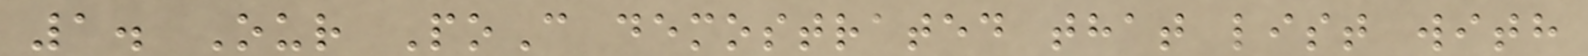1. Our PoC demostrated that list with
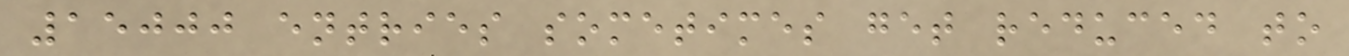15000 entries sometimes get reduced to
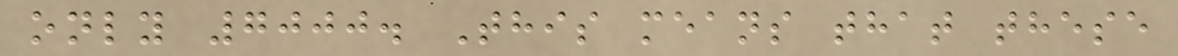only 7000. This means that these
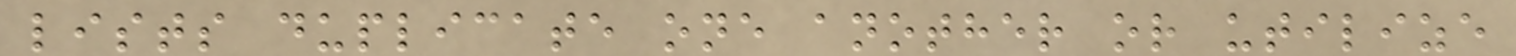lists duplicate one another or utilize
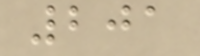201
